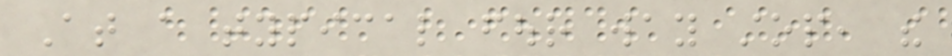At a typical four way stop, the
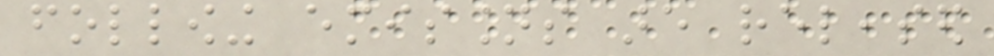following emissions are released
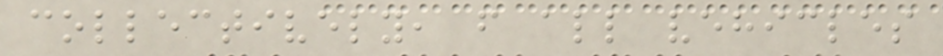collectively, from all vehicles
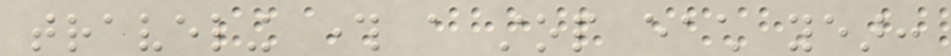traveling through a stop each year:
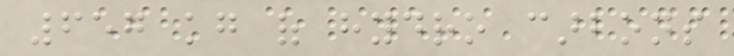657 kg of hydro carbons
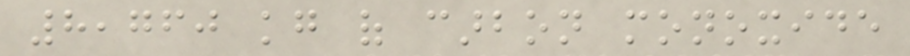8,760 kg of carbon monoxide
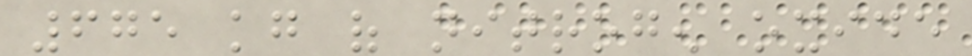675 kg of nitrogen oxide
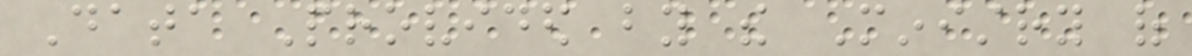Data Provided by the Ministry of
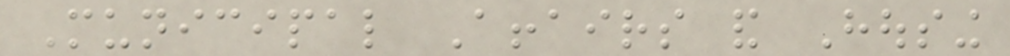Municipal Affairs and Housing
